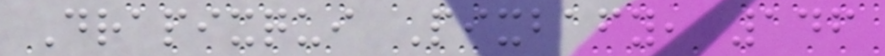Drapixqui Pixbafy, 146
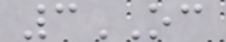3OC
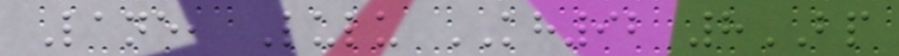Lane, Lulu KH92 8BP
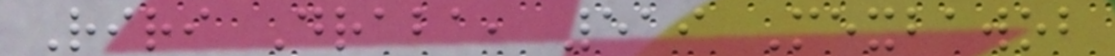Riri Draba, 519 Mexbawob
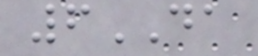6DA
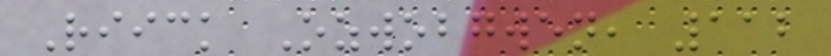Riick Ozwobgwen, 112
